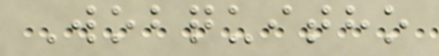Wobquitho
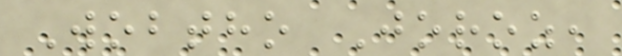Wobtho Joroz,
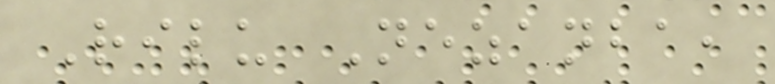Rilu Nezanba,
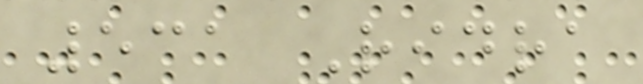531 Ridra
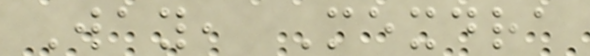Way, Mexdra
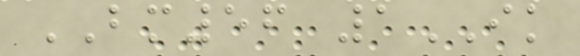BM56 1IK
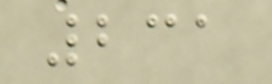231
